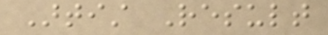Artist Result
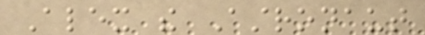Alex the Astronaut
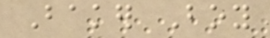Baker Boy
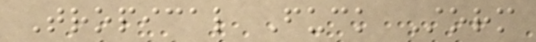Tropical Fuck Storm
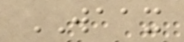WAAX
